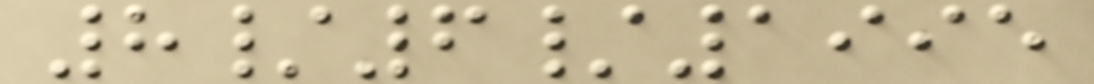8/6/1995
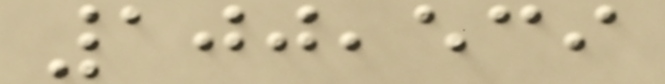100,539
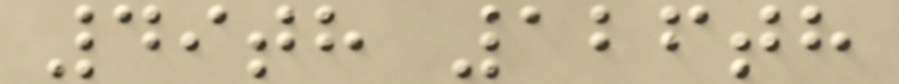49th 126th
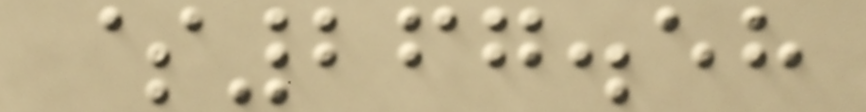$267.58
